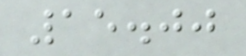15.00
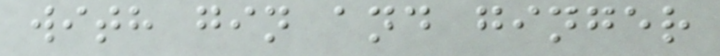with gin and ginger
